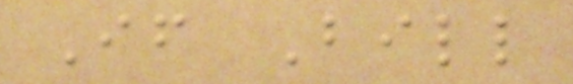If Bill
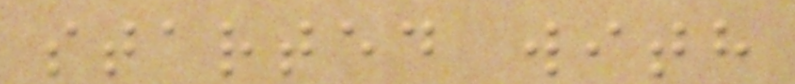started with
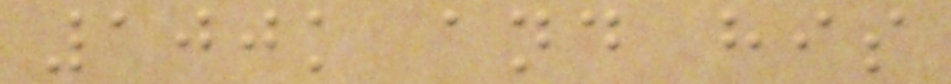100k and his
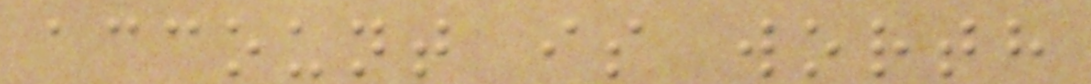account is worth
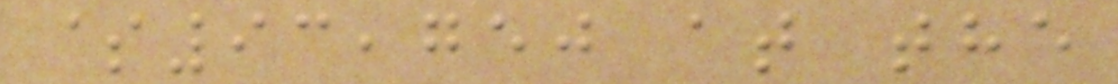$93,750 at the
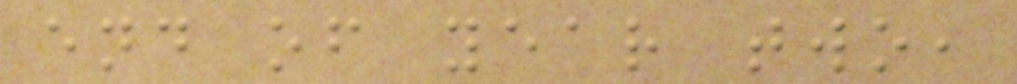end of year two,
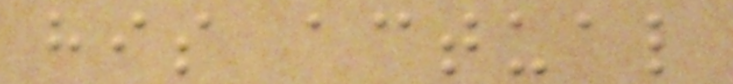his actual
